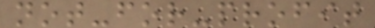not-for-profit
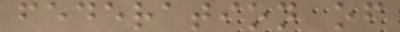federation of
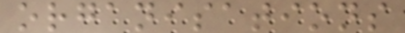organisations
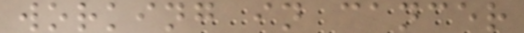working in cancer
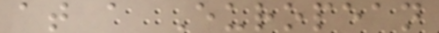at a European
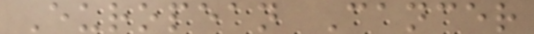European Cancer
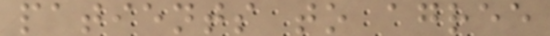patients to agree
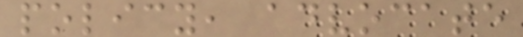policy, advocate
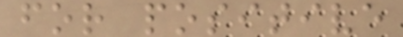for positive
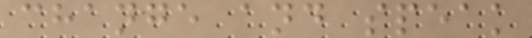change and speak
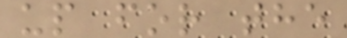up for the
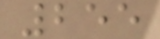255
